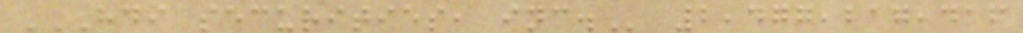HDI SECURITIES, INC. 2,477,217,416
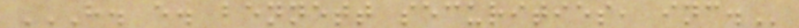H. E. BENNETT SECURITIES, INC.
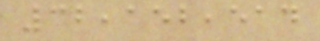32,152,514
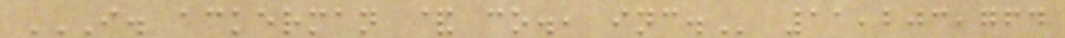I. ACKERMAN & CO., INC. 11,203,764
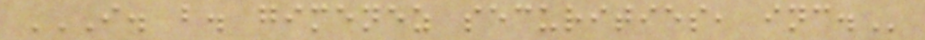I. B. GIMENEZ SECURITIES, INC.
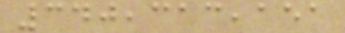340,313,151
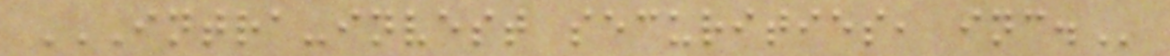INTRA-INVEST SECURITIES, INC.
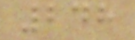248
